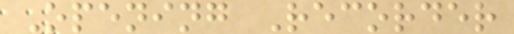Opening Recorder
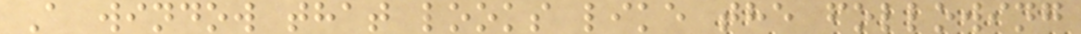A window that looks like the following
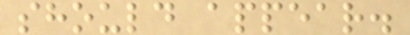should appear.
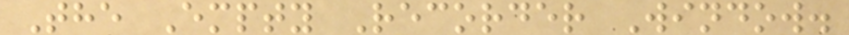The Empty Recorder Window.
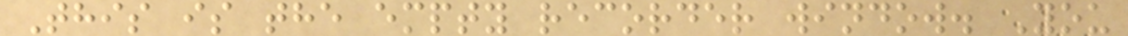This is the empty recorder window. You
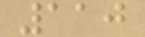110
